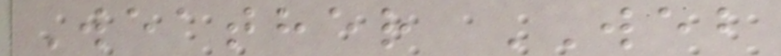Weather WEB
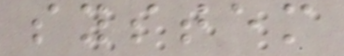system
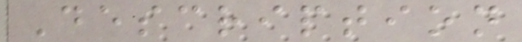Description
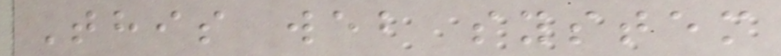This web system
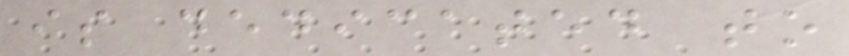is dedicated to
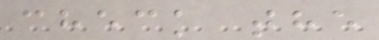check the
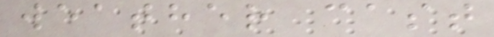weather cast
